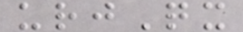urjQx
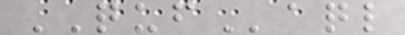QUFaql
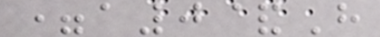=a0&H
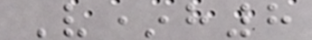V*h8
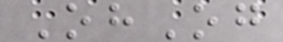OhOg
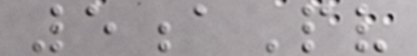5aPv
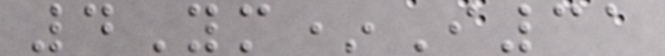4Ym*I31
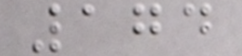174
